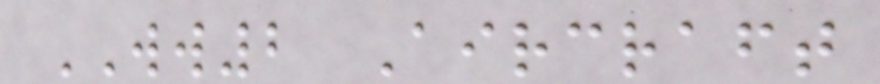WW2 Aircraft
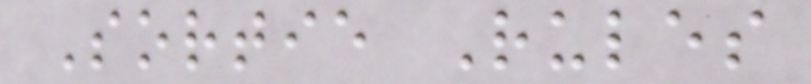Sortie Rules
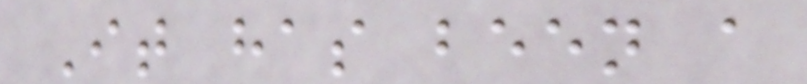It has been a
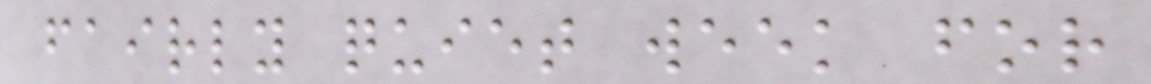fairly quiet week for
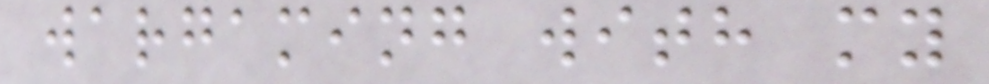wargaming with my
